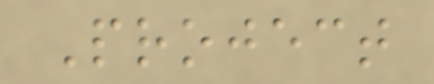Project
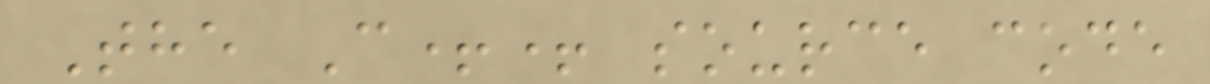The C++ source code
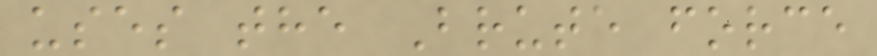uses the Brute force
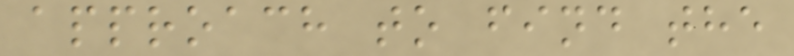approach to find the
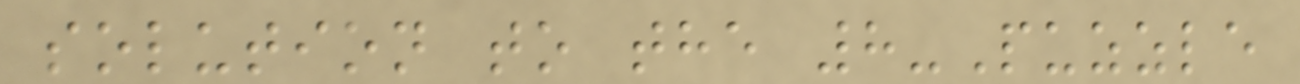solution to the 8-Puzzle
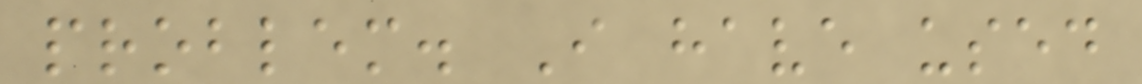problem. I have used
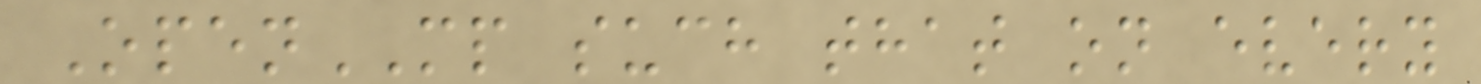OpenMP such that on every
